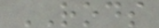RODS
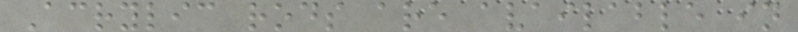Acrylic rods are available in
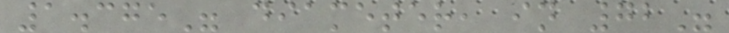1.375" diameter, in 72"
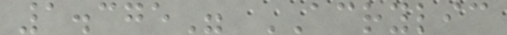1.375" ACRYLIC
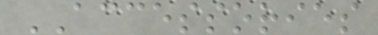ACCESSORIES
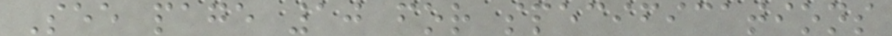See page 10 for specifications
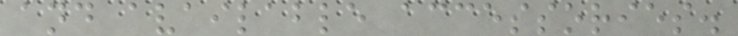and available accessories.
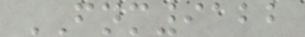FNM9122
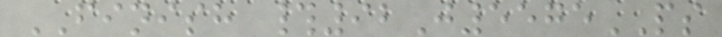FINISH #92J5575PS
